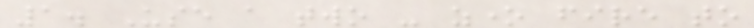1. Use a two - zone fire to
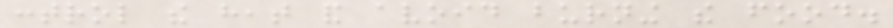control the heat and avoid burning the food.
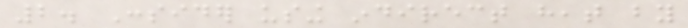2. Consider using indirect heat by
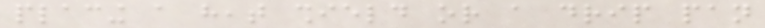placing a heat shield or a drip pan
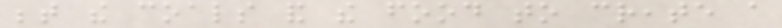between the coals and the food to create a
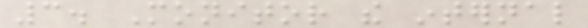3. Monitor the internal
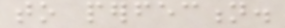to perfection.
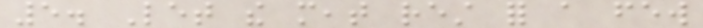5. Let the meat rest for a few
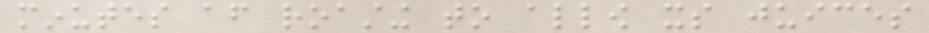minutes after roasting to allow its juices
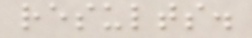results.
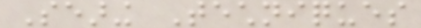Searing Techniques
